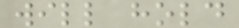will hold
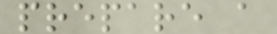prepare a
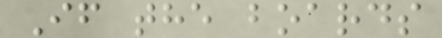If the boards
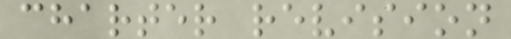charter revision
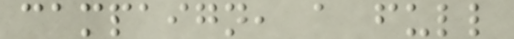campaign, a full
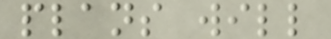plans will
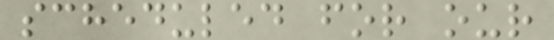scheduled for our
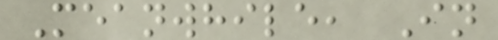Meanwhile, In
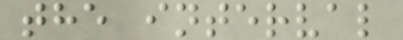the interval
